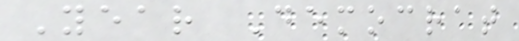Year Democrat
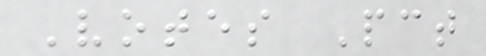Votes Pct
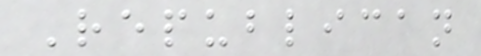Republican
